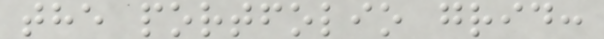the portfolio grid:
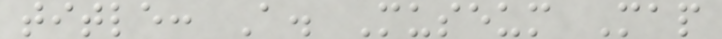title: A. Museum Map
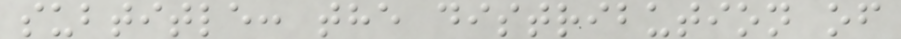subtitle: the distribution of
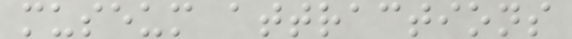museum attractions
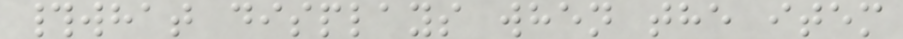#what displays when the item
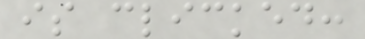is clicked:
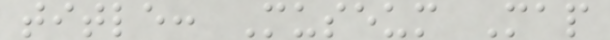title: Museum Map
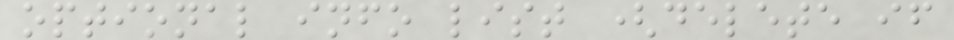optional info list (delete if
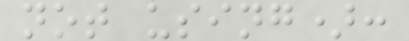not using):
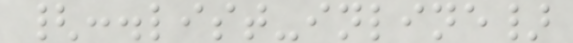{:.list-inline}
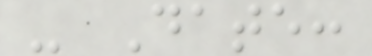- Date:
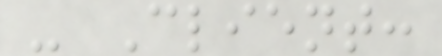- Client:
